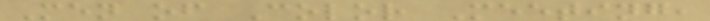Men of Color Meeting,
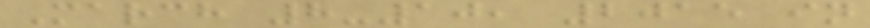March 8-10, 2015 in
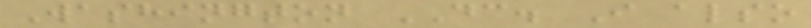Washington DC. I also
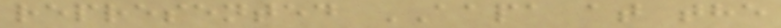represented AAPA at the
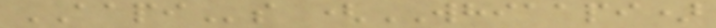AAPIs (WHIAAPI)
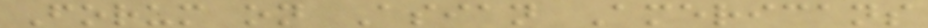Forum on Asian Americans
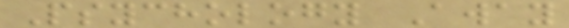Psychology Away
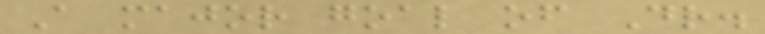A major goal of Dr.
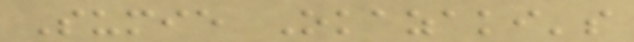Sumie Okazaki's
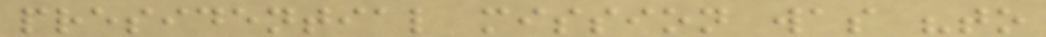presidential mission was "to
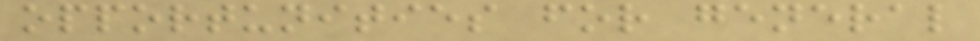opportunities for general
